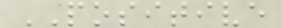POSITIVE
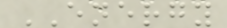ENERGY
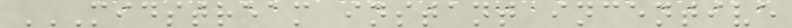MIDSTREAM INSTANT INCENTIVE
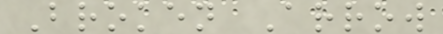Broken Arrow
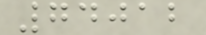74012
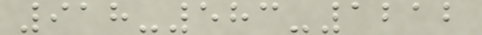918-583-1212
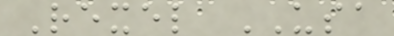Rexel USA
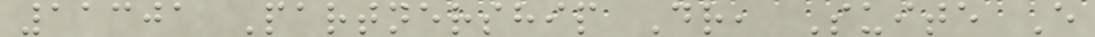11301 Partnership Dr, Suite E
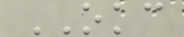OKC
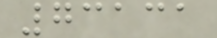73131
